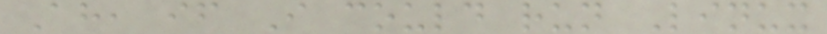Ah, if I could run Linux
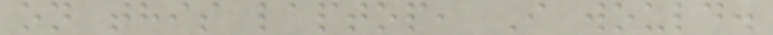on this laptop, I would.
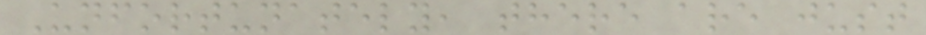Unfortunately, there are just
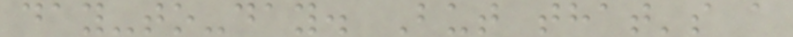day-to-day. But that's a
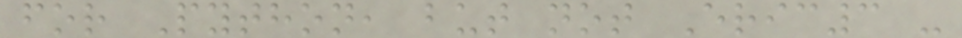for Python, but not Eric3 -
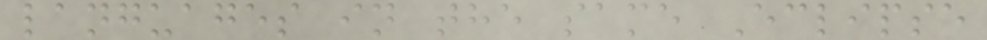languages in the same Eclipse
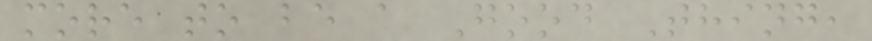more to be a Good Thing,
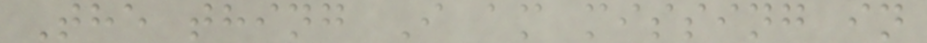The thing I am missing in
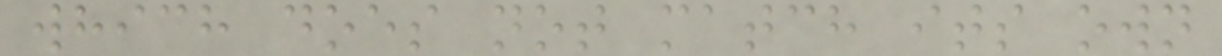which does not match its own
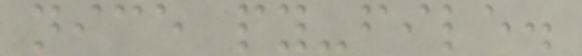nice py-file.
